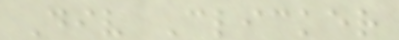Div Clicker
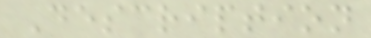Description
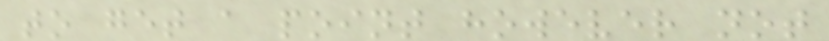to get a point however not
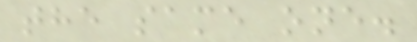the same one.
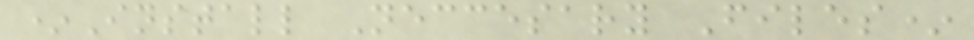*Install Neccesary Files*
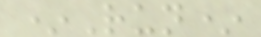*Run*
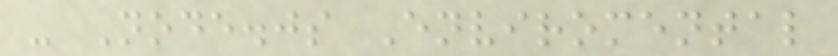- Node.js Enviromental
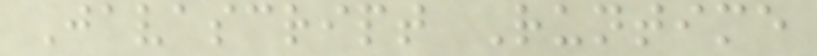Javascript Runtime
